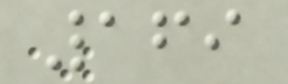169
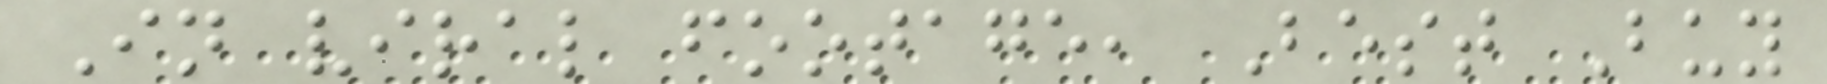In viral footage, Best Buy
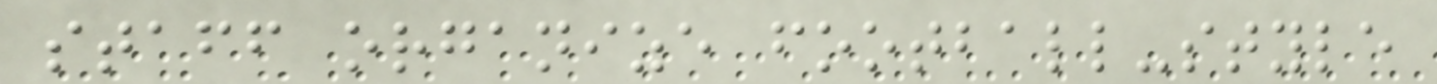staff organize football-style
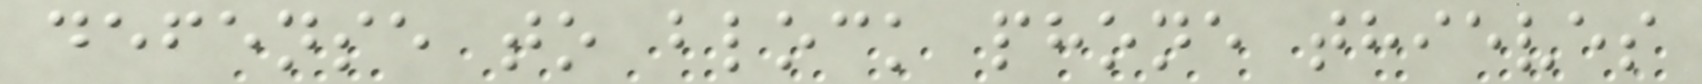defense to block phone thieves
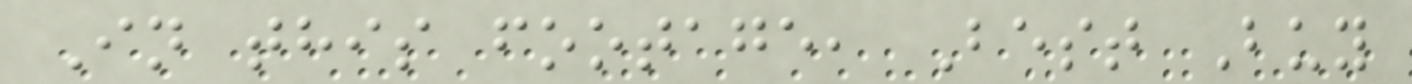In this footage, Best Buy
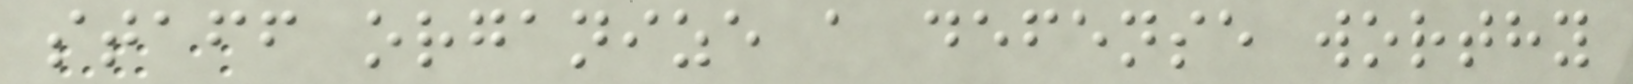staff organize a defense worthy
